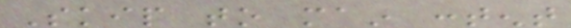Skip to main content
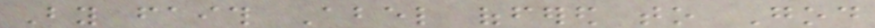By faith Abel offered to God
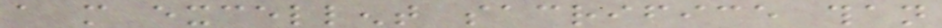a more excellent sacrifice than
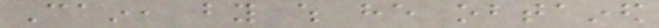Cain, by which he obtained
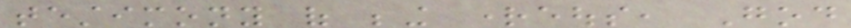testimony of being righteous, God
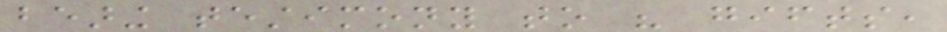bearing testimony to his gifts,
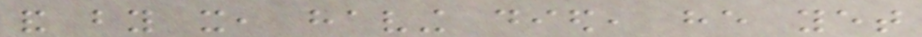and by it, having died, he yet
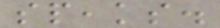speaks.
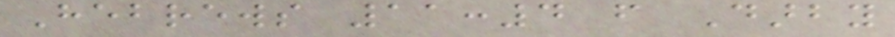Hebrews 11:4 from Darby
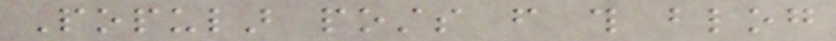Popular posts from this blog
